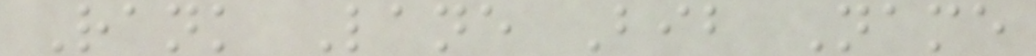Rank Lane Bib Name
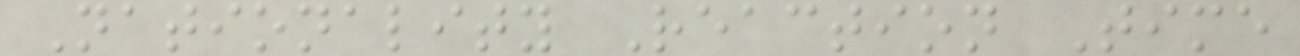Nationality Reaction Time
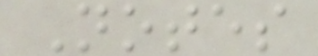Notes
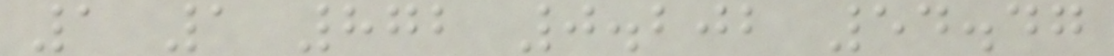1 1 872 0.202 54.47
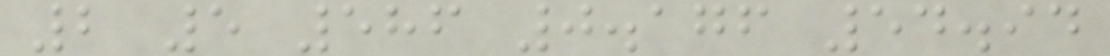2 5 586 0.176 54.94
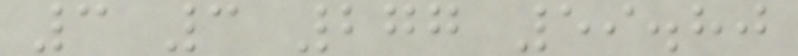3 3 277 59.80
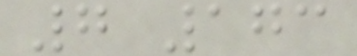7 173
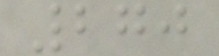270
